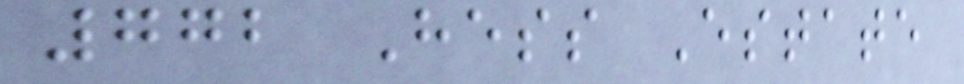772 Hess Estate
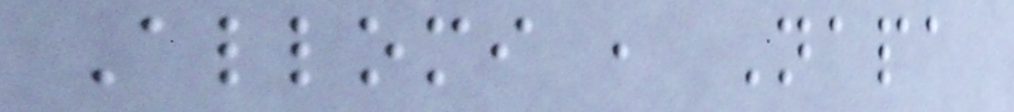Allomi , Napa
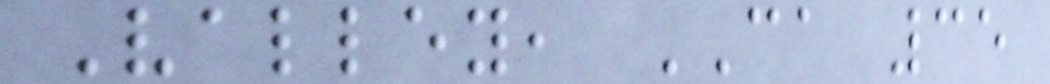Valley, CA 35
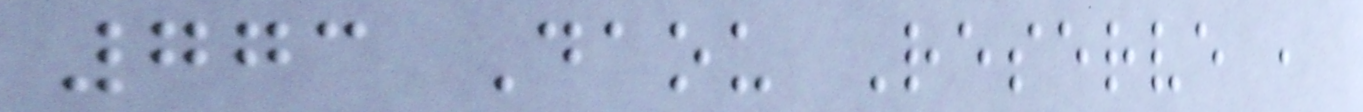773 Daou Reserve ,
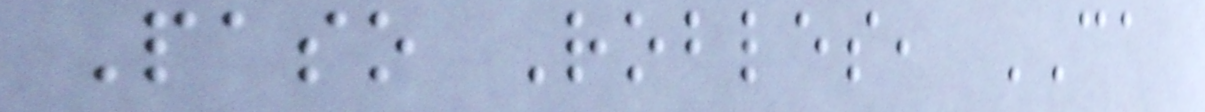Paso Robles, CA
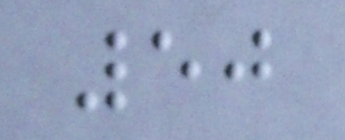50
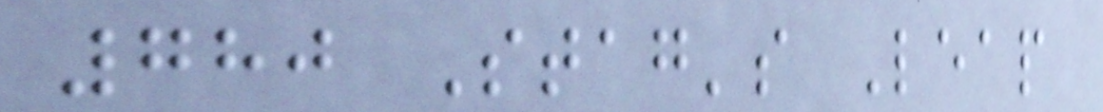780 Stag's Leap
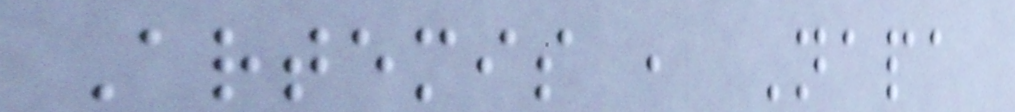Artemis , Napa
